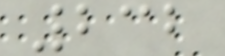232
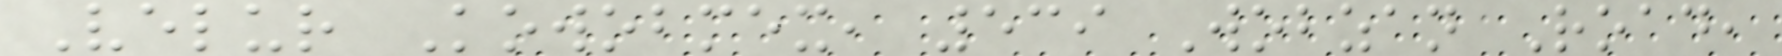Velur Kowobmex, 539 Wobzan Road,
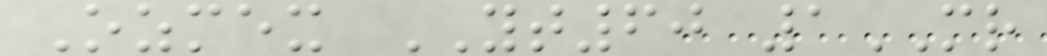Ozmex YT60 1MR
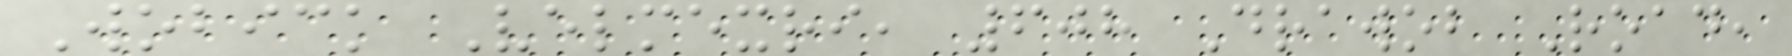Wobick Velmexri, 608 Drawob Road,
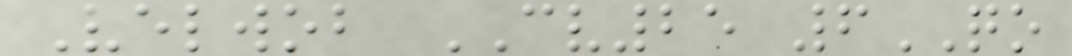Velwob CV25 6QO
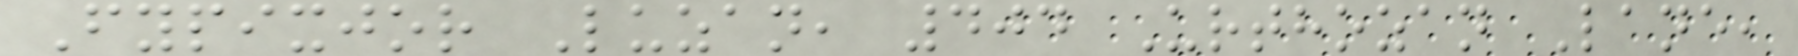Fypixjor Luzan, 404 Urthozan Lane,
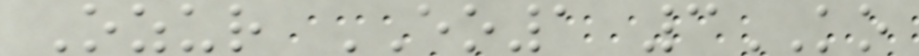Ozur EO1 3KO
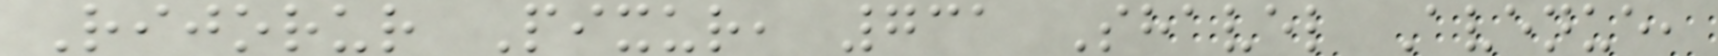Rijorur Pixur, 731 Shavel Avenue,
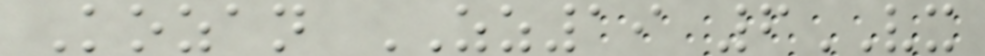Kozan ZZ19 6VX
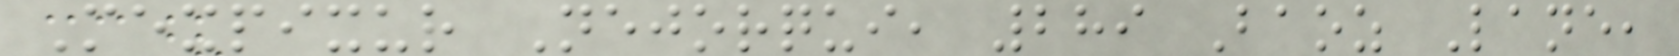Mexpixur Nejorqui, 289 Baoz Lane,
